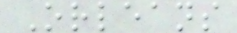Orleans
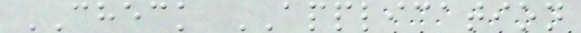CHECK APPLICATION
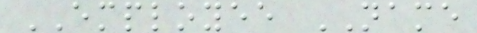EMPLOYEE NAME
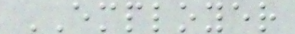EMPLOYER
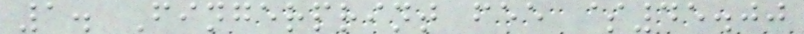1. Fingerprint fee $45.00
